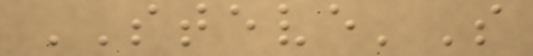STEVE'S
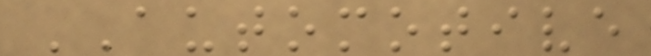AUTOMOTIVE
